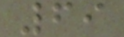69
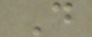D
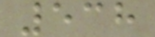538
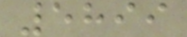5899
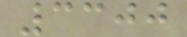3300
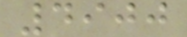4900
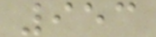953
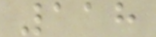118
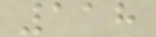118
